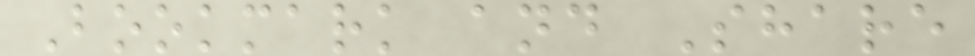Bookmark and Share
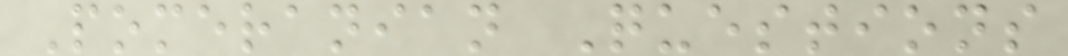Pomeranian Questions
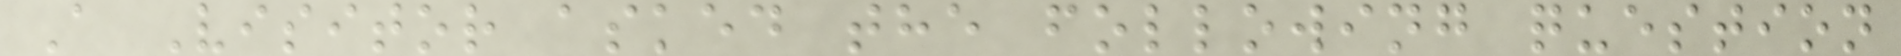A Visitor asked the following question
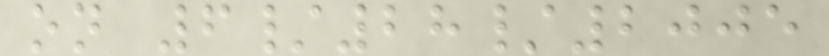on 6/28/2005
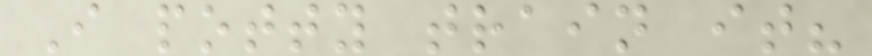I potty train it?
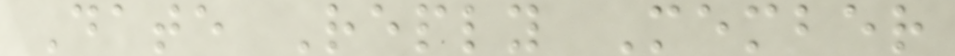Date Reply Member
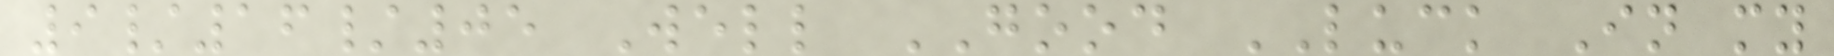9/16/05 Well GOOD LUCK In my
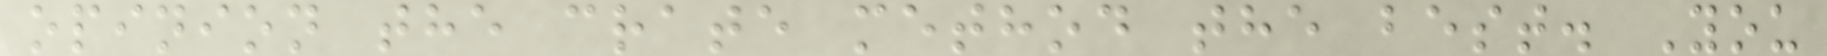opinion the crate method the best. You
